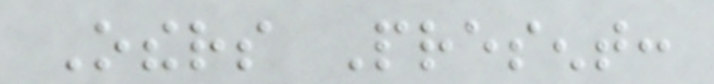Others Present:
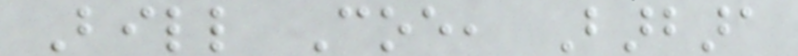Bill Coe, Barbara
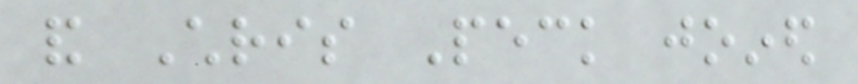and Chris Peck joined
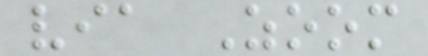via Zoom
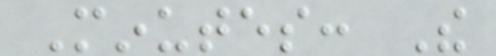Minutes: The
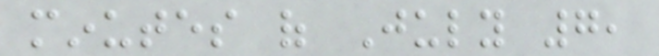minutes of July 7,
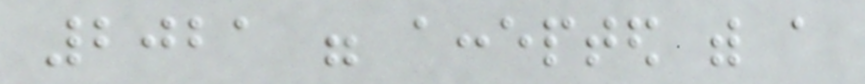2021 were accepted with a
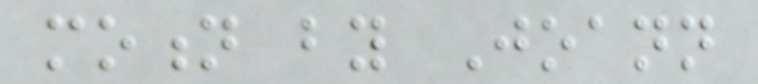motion by Joann
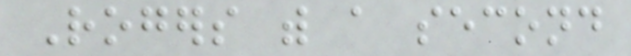Rogers with a second
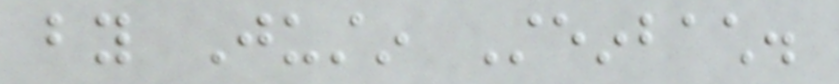by Justin Steinbach.
